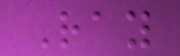Ray
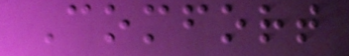Comfort
